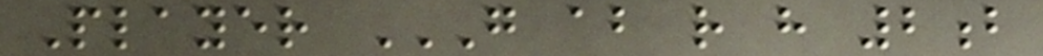Player G AB R H 2B
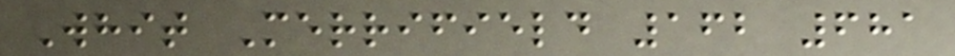Whit Merrifield 162 681
